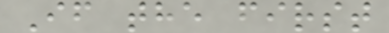If the first
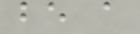be a
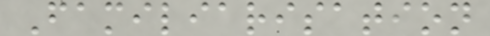Familiarisation
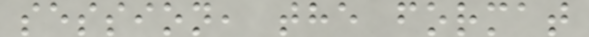session, the format
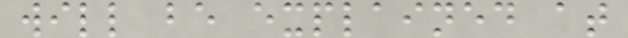will be explained at
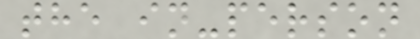the in-person
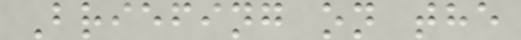Briefing on the
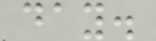day.
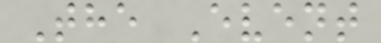The Event
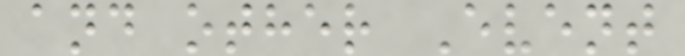and other Event
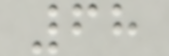68
